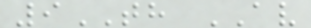9TH AV
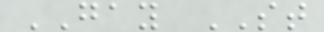GAY ST
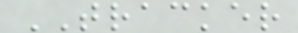TRACKER
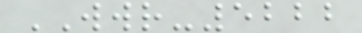WWR-5222
